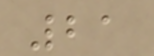21
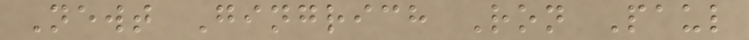Newt Gingrich Ron Paul
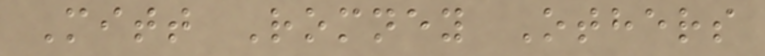Mitt Romney Others
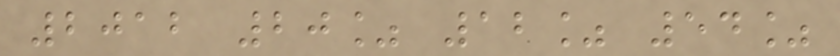2012 20% 12% 54%
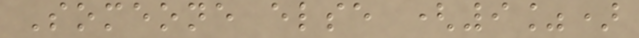Someone else (9%)
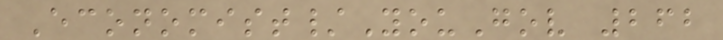Economist/YouGov 262
